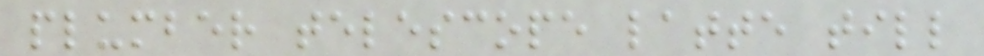plumber telescope latte till
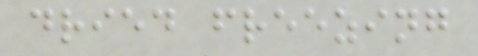dried freezing
